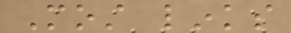Most links
